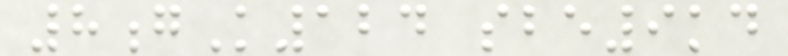8gK124 sbe9kd
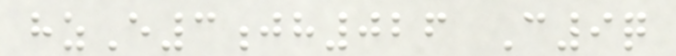hzE3jh026 C9q
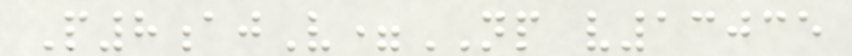P8ajV=NP v13035
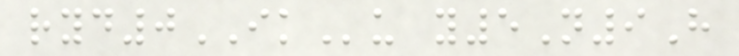ryd0IKu y5N9H
